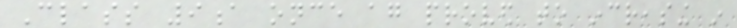Class 9a once again proved to increasing in
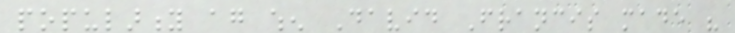popularity again when David Francis made his
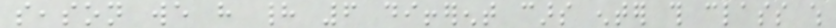season we have had 6 different cars enter this class which
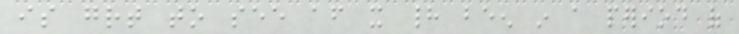is great to see after it had been in a period of
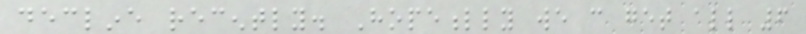decline recently. Hopefully we can get all 6
